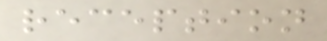reception
